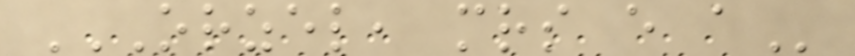ORZEL, MRS E A
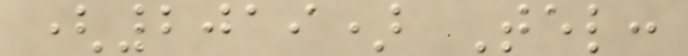(2019) Tel:
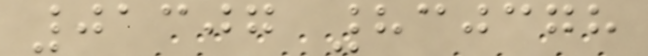01307 830378
